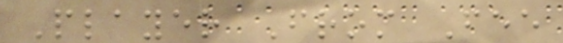Player From Fee
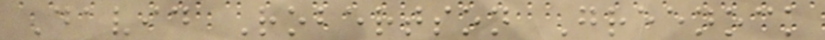David Robertson Greenock
